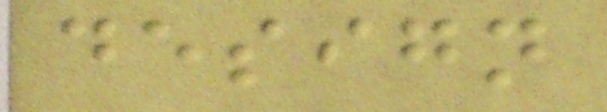design
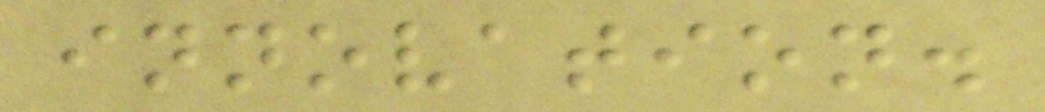innovation.
